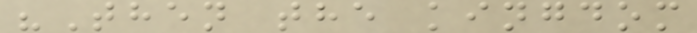"Then the kingdom
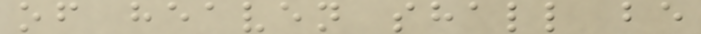of heaven shall be
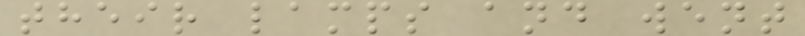their lamps and went
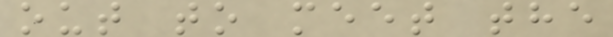out to meet the
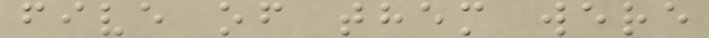five of them were
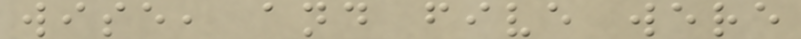wise, and five were
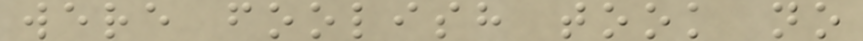were foolish took no
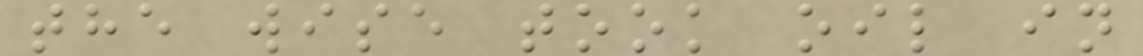the wise took oil in
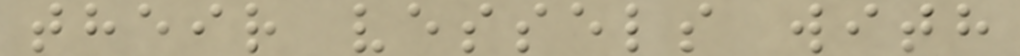their vessels with
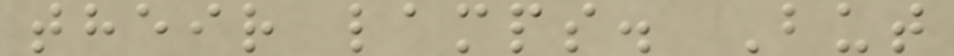their lamps. But
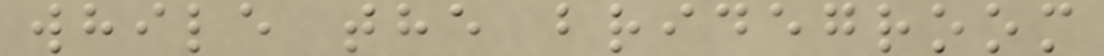while the bridegroom
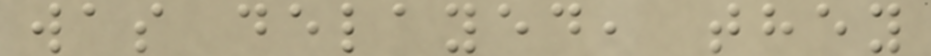was delayed, they
